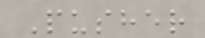Pusher
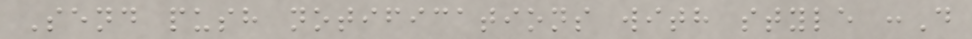Send push notifications with style :D
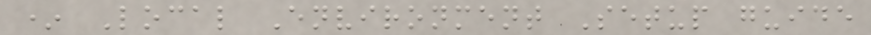* Local Environment Setup guide
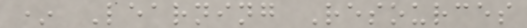* Learning Resources
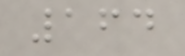164
